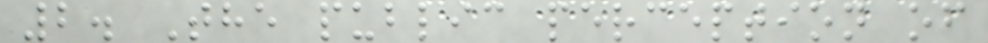2. The public perception of
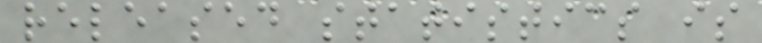released statistics is
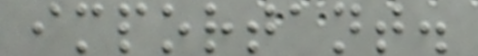important.
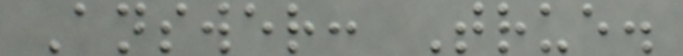Answer: True.
